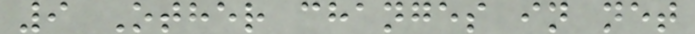9 Other changes in net
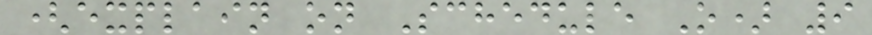(explain on Schedule O) 9
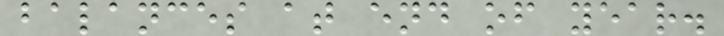balances at end of year.
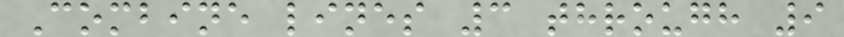Combine lines 3 through 9
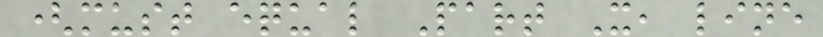(must equal Part X, line
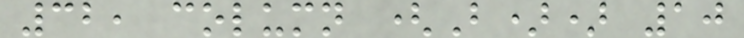32, column (B)) 10
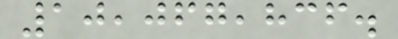10,067,836.
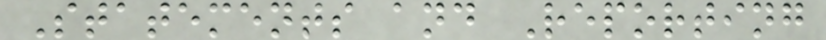Statements and Reporting
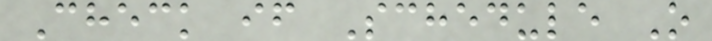Check if Schedule O
